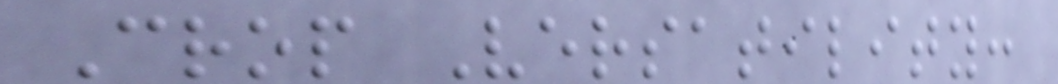Crop Versatility:
